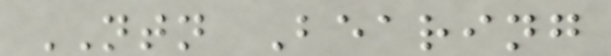NTN Bearing
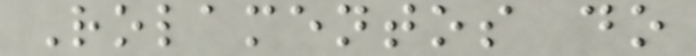Rolamentos do
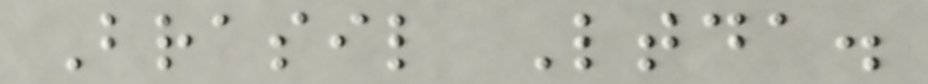Brasil Ltda.
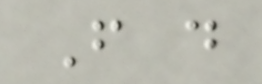F d
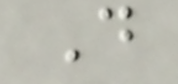D
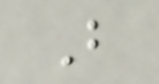B
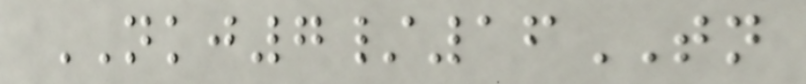NKJ7/16TN
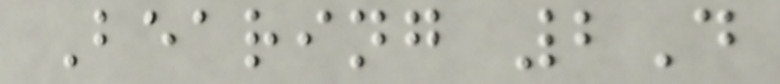Bearing 2D
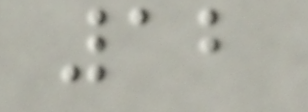12
